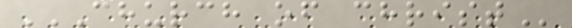CHURCH OF CHRIST
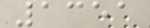1351
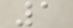1
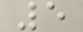5
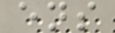ens
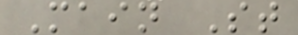Main St
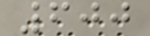600
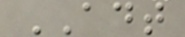ADT
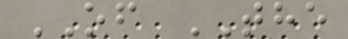OF THE
